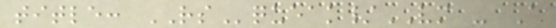title: RSqueak/VM - A
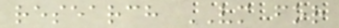research VM for
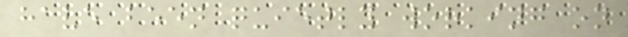have been quietly working on
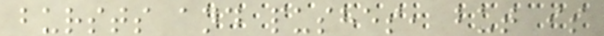bursts and pushes, but is
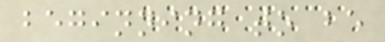beginning to be
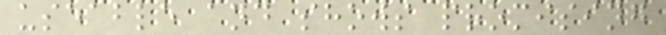useable and shows promising
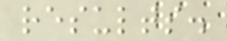results.
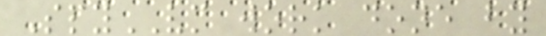SpyVM work done by
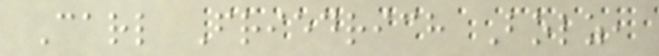Carl Friedrich Bolz,
